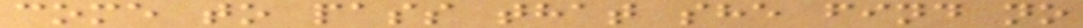come to pass that she find no
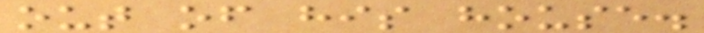out of his house.
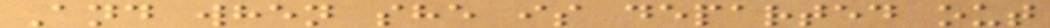And when she is departed out
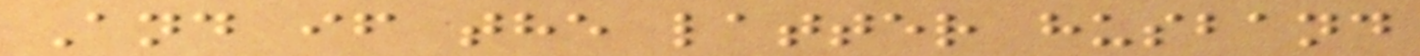And if the latter husband
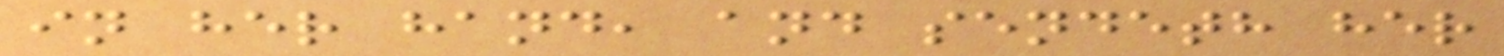in her hand, and sendeth her
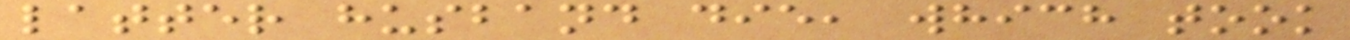latter husband die, which took
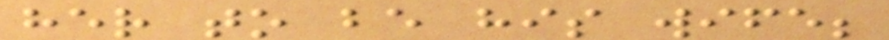her to be his wife;
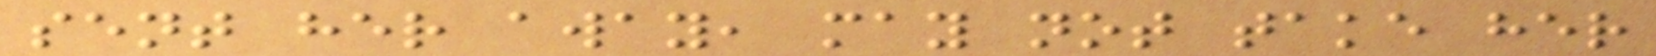sent her away, may not take her
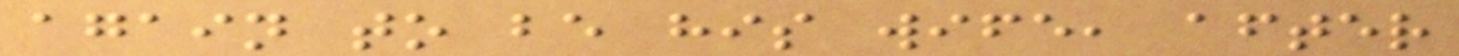again to be his wife, after
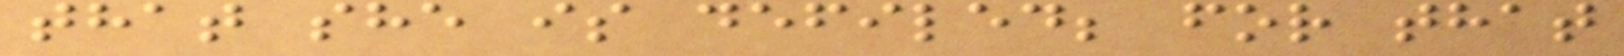that she is defiled; for that
